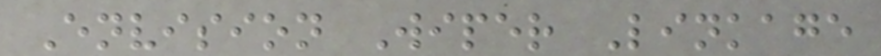Envision Wiper Linkage
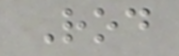Rod
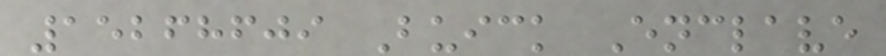15268609 Buick Enclave
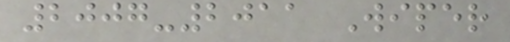2007-2011 Wiper
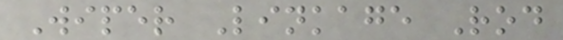Wiper Linkage Rod
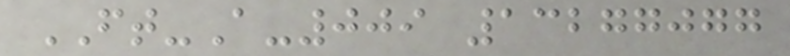FT-A-009 13277077
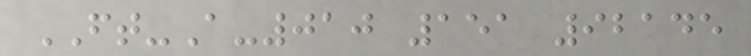FT-A-010 151 92145
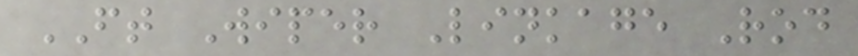FT Wiper Linkage Rod
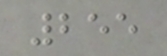255
